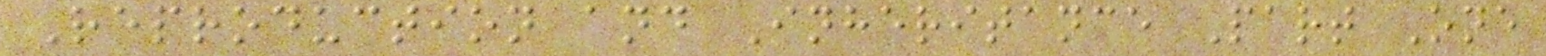Reproduction and Inheritance Part One
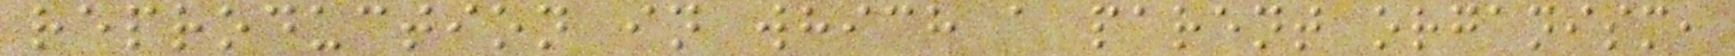reproduction in which a parent organism,
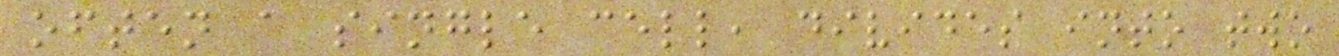often a single cell, divides into two
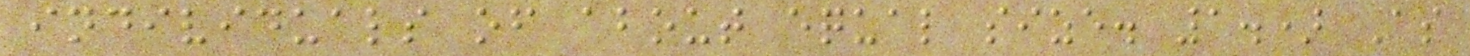individuals of about equal size. 1.) As
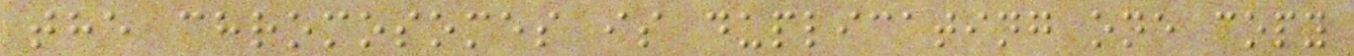the chromosomes is duplicating one copy
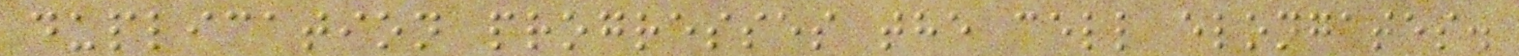duplication progresses the cell elongates.
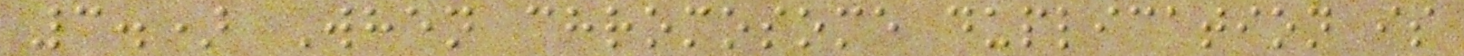3.) When chromosome duplication is
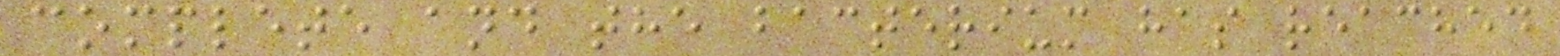complete and the bacterium has reached
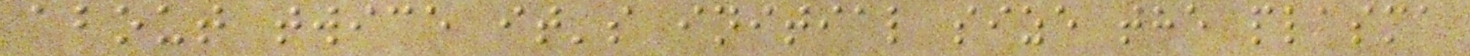about twice it's initial size the plasma
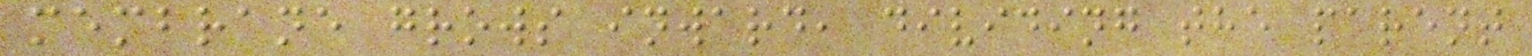membrane grows inward, dividing the parent
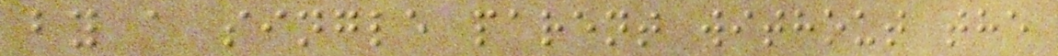by a single parent without the
